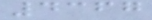4367
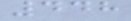448
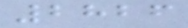2826
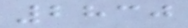2830
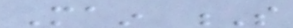Main S
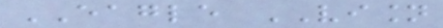EAGLE VISION
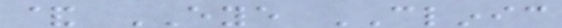& EYE CLINIC
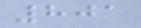801
